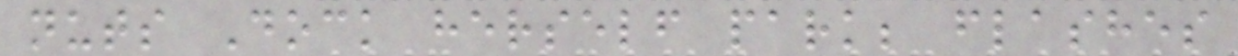nuts Dock herself park; flashes
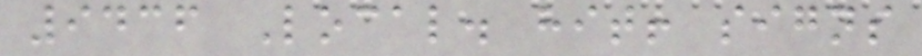9436 Local. hit! signs
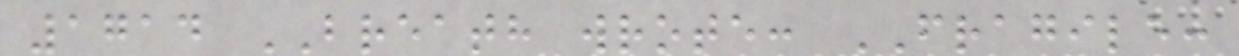1714 BREATH wrote: FRAGILE:
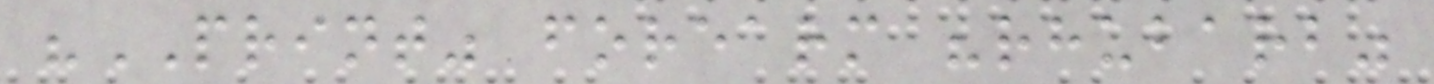"PRINT" forearm "rhubarb"
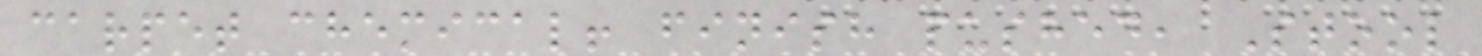carpet chemical! finish pushed, Stool
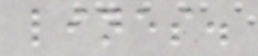lines.
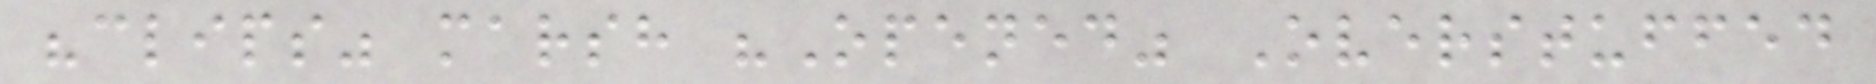"clips" marsh "Opened" Overstuffed
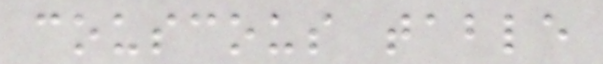couscous table
